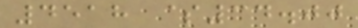4518 $34.00
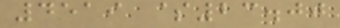4519 $23.00
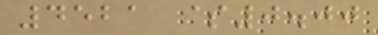4521 $0.00
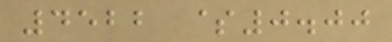4522 $0.00
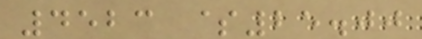4523 $25.00
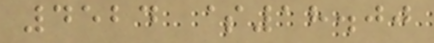4524 $18.00
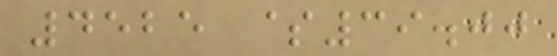4525 $39.00
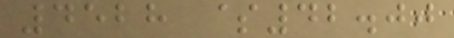4528 $42.00
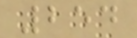254
